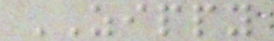ZIPPY
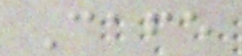Cafe
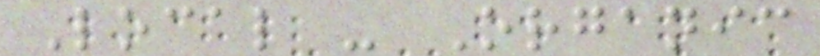Local - Organic
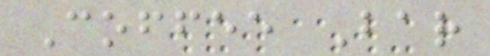Coffee Bar
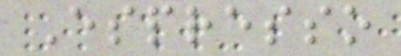Espresso
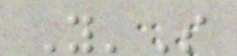Y'S
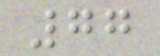77
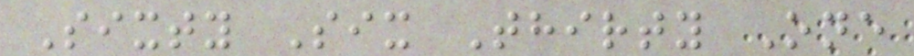Sixty Six Thirty One
